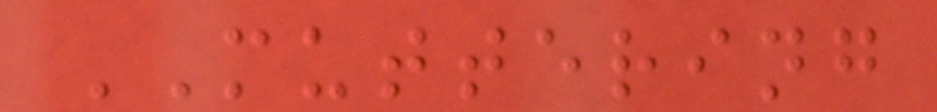MUTTERING
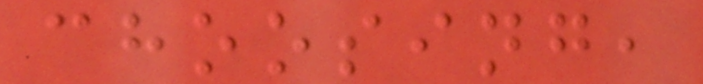choosing,
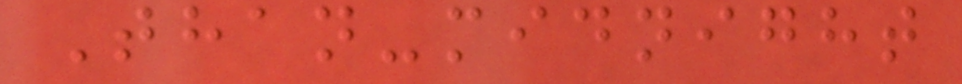Than-midnight
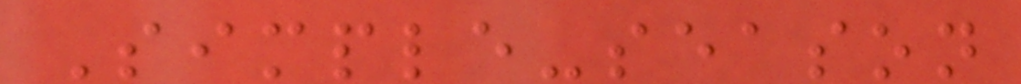Simple-season
